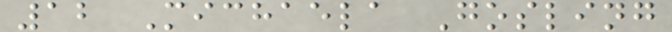12 Michaela Gosling
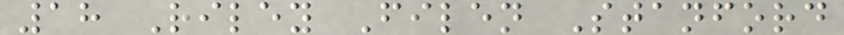18 Riley Filen Stanford
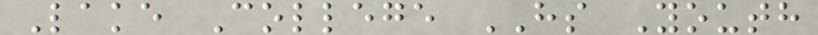Lake College HS Youth
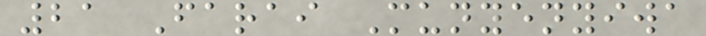21 Farai Munyenyiwa
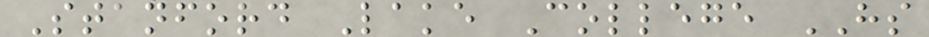Stanford Lake College HS
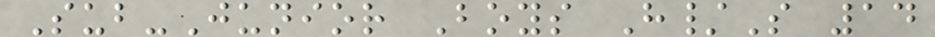Sub-Junior Boys H/S 14
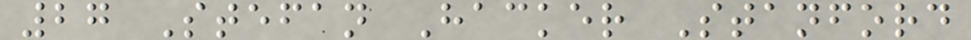27 Stefan Hacker Stanford
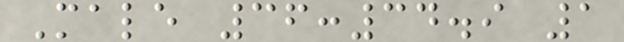Male 36:34.9 1
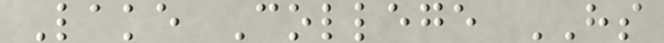Lake College HS
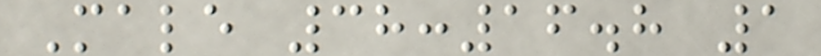Male 38:16.8 1
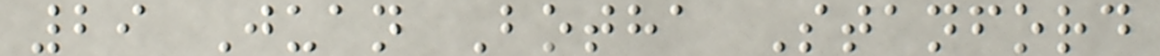29 Juan Botha Stanford
